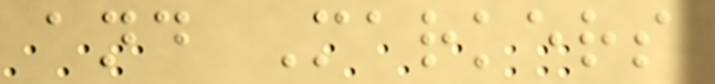and Markers
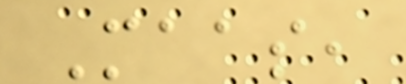Maas,
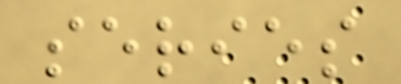series
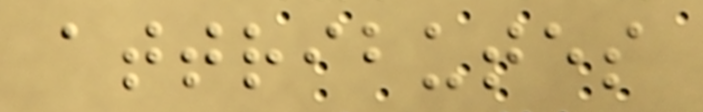attributes
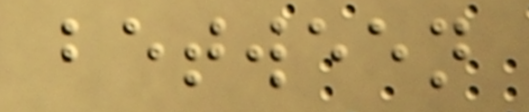between
